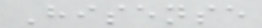Hisense
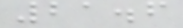21.6
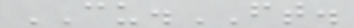CU.FT.
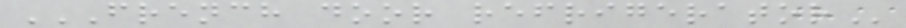FRENCH DOOR REFRIGERATOR
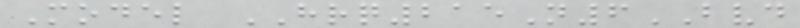Model HRQ215N6BVD
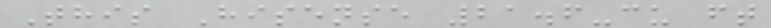This Hisense 21.6-cu ft
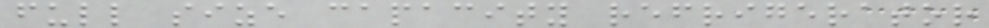full size capacity refrigerator
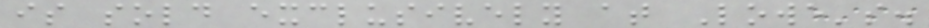is sold exclusively at Lowe's.
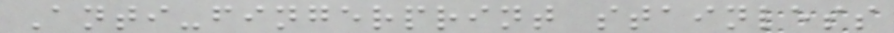Anti-fingerprint stainless
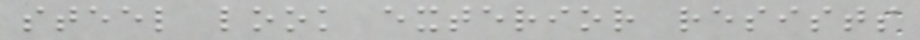steel look exterior resists
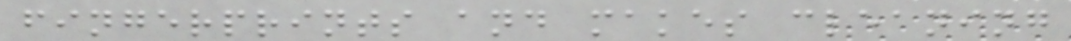fingerprints and makes cleaning
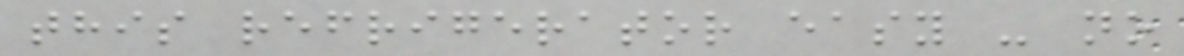this refrigerator easy - no
